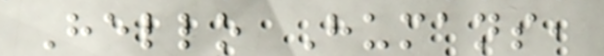Hello Humans,
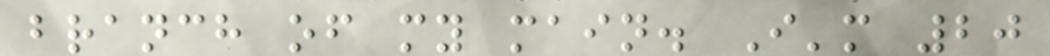branch of my main. I'm 20
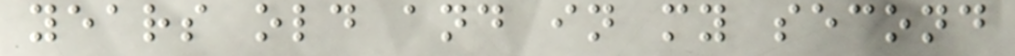years old and in my second
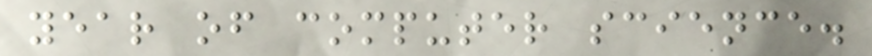year of computer science.
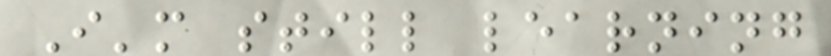I'm still learning
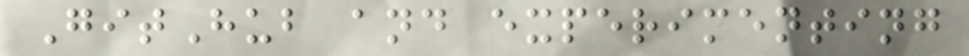GitHub and experimenting
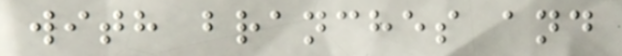with branches and
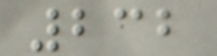232
